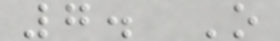7. O
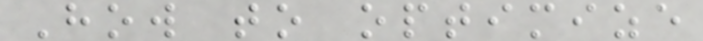How to optimize
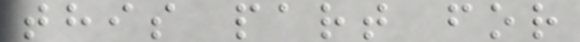this part for
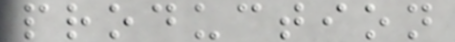production
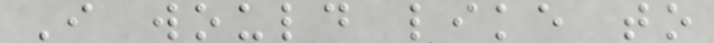I would like to
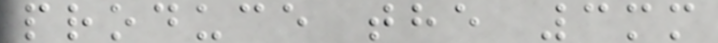produce the 3mm
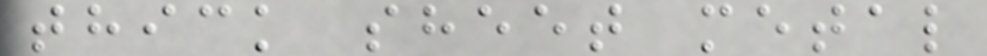thick sheet metal
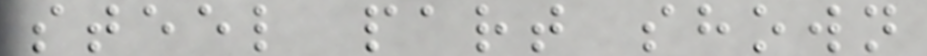steel part shown
